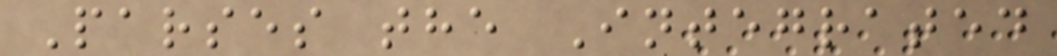Parses the Integrated
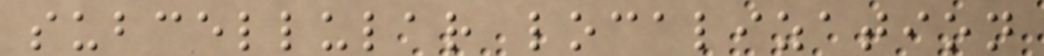subcellular localization
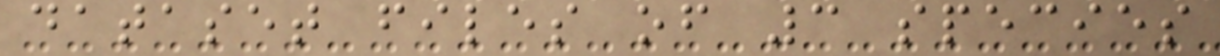dataset files of 3 species
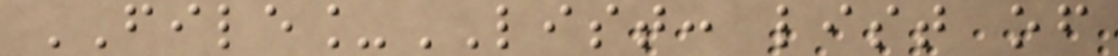FILE_LIST: list of
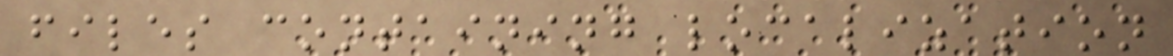files containing localization
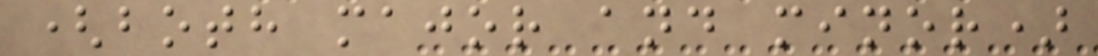(both major and minor)
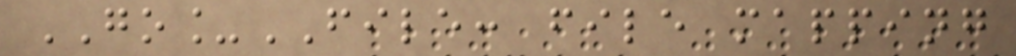GO_FILE: file mapping
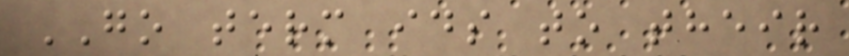GO term ids to their
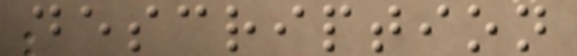description
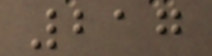217
